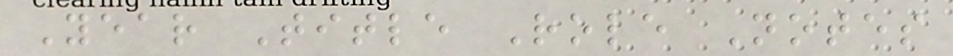Year Title Role Notes
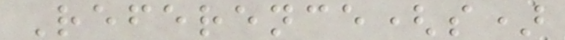Reference(s)
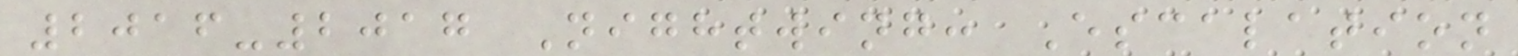2016-2017 Nightwing: Escalation
